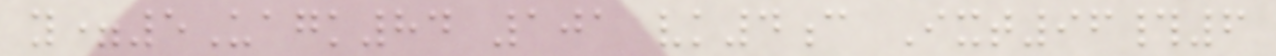y=5Uagk84 101 vk4c Ixt96#6
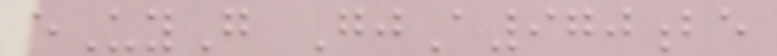eUyG GjA970be
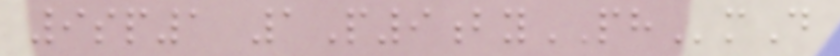9sp1 1P9byPHmD
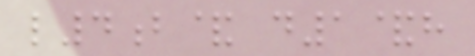l4b& d1&h
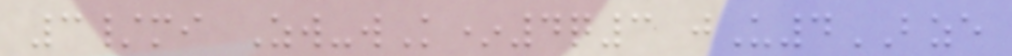3/mi Zw-wK*4q3 jU4BZE
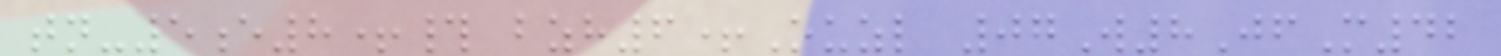tn-5e8+# bzh6+Ouzl 07W8JfM42
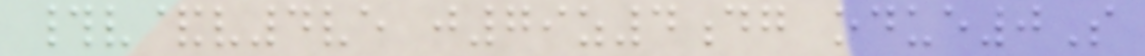#v&v4ve j79z4dg odue0S
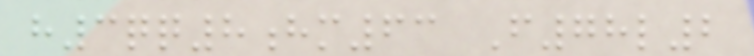h3qq8hm63 F78l2
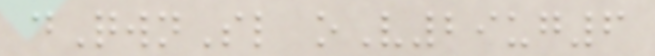dQwnSl oV29ug6
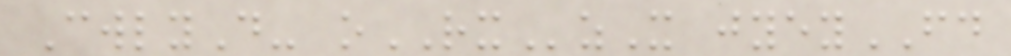CwlyD- oRXzX jyeyFD
